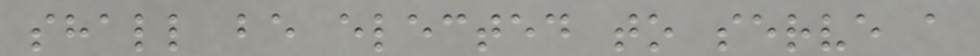shall be elected to serve a
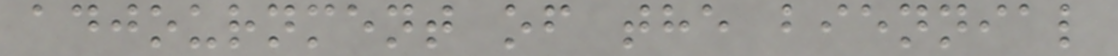adjournment of the biennial
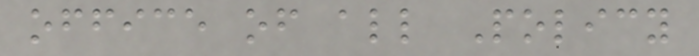office of all Policy
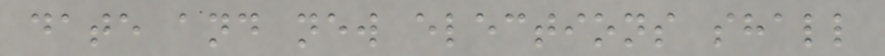date and new elections shall
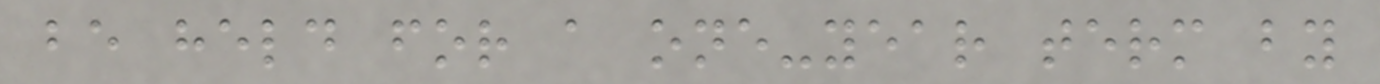be held for a one-year term by
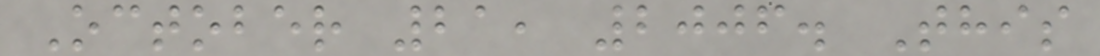October 21, 2006. This
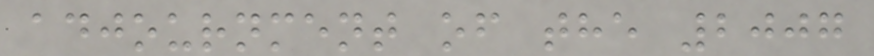adjournment of the 2007
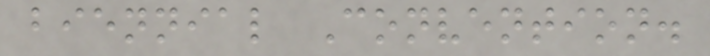biennial Convention.
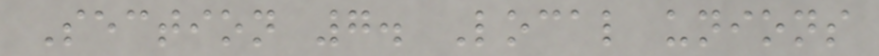Section 7. Local unions
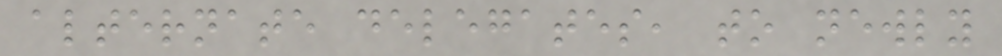alternate delegates, to newly
